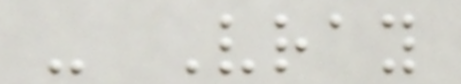- Vray
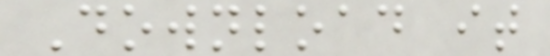Download it
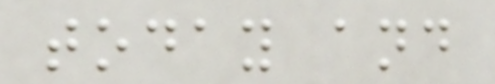today and
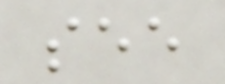see
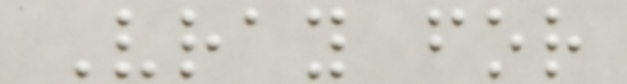Vray for
